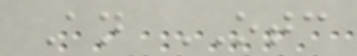An OTC
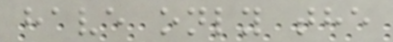have only the
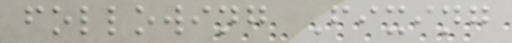following Fixing
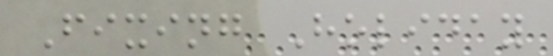Fixing Holiday
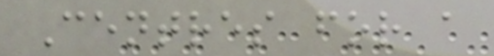Centres for a
